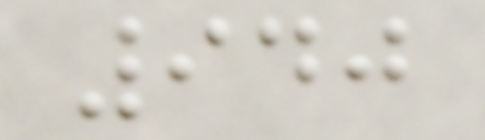940
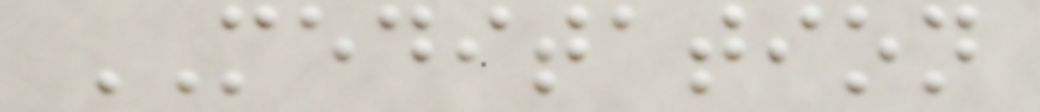MEDITATION
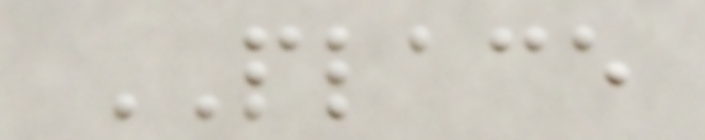PLACE
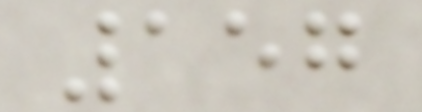157
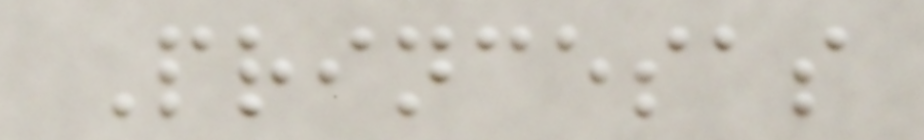Princesas
